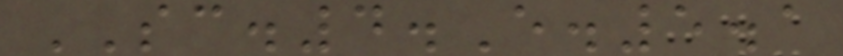SC.4.E.5.1
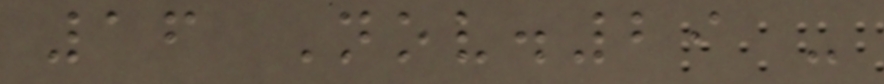16 Nov.29 -
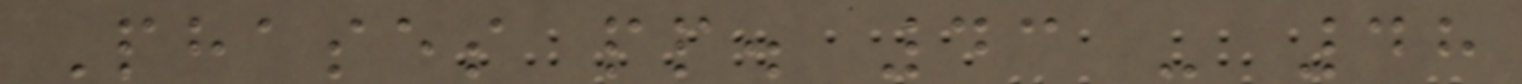Phases pp. 43 - 48
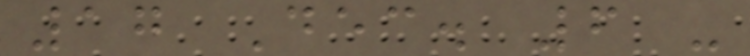17 Dec. 6 -
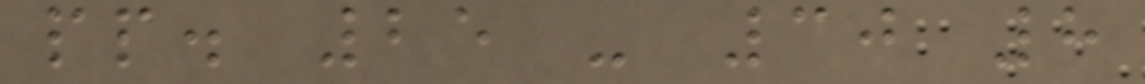pp. 25 - 30 8
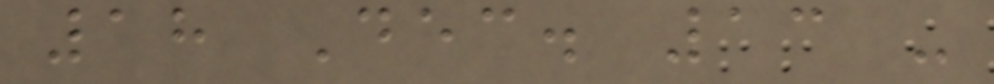18 Dec. 13 -
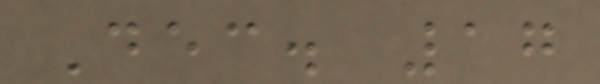Dec. 17
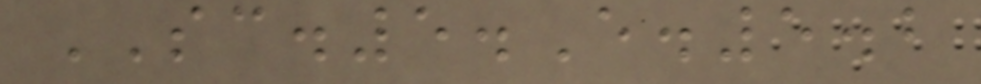SC.5.E.5.2
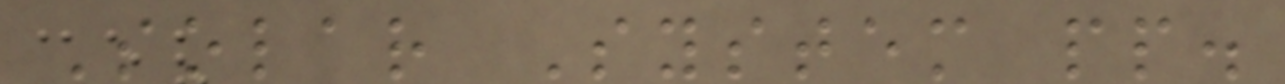Solar System pp.
